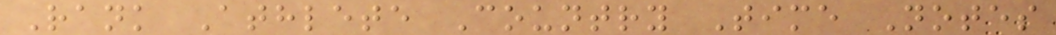Rank Athlete Country Time Notes
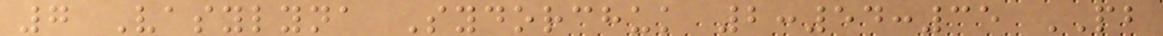7 Vasylyna Sydorchuk 2:54:35 PB
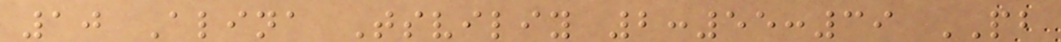10 Alina Tsviliy 2:55:39 PB
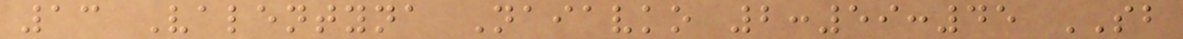13 Valentyna Naiavko 2:59:45 SB
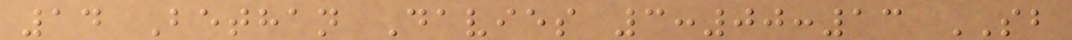14 Bethan Davies 3:00:13 SB
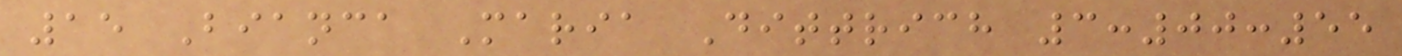15 Bianca Maria Dittrich 3:00:55
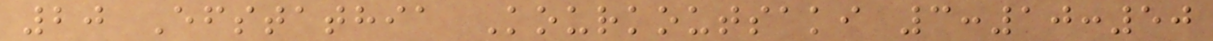20 Efstathia Kourkoutsaki 3:10:50
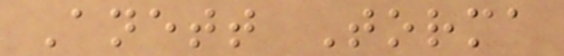Anett Torma
